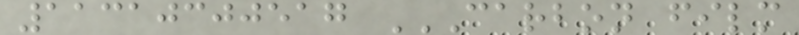11310300517 CARBON FILM
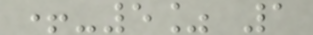+-5% 1
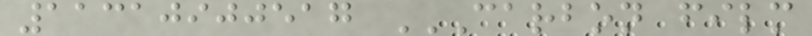11310900517 CARBON FILM
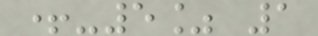+-5% 1
